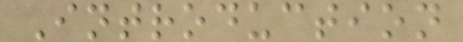Introduction
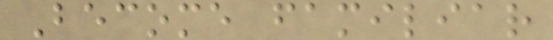Become familiar
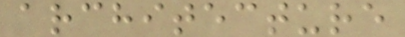architecture
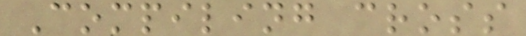Compiling cross
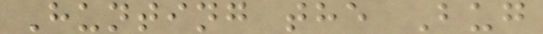Hunting the Bug
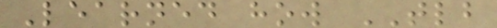Learned how TLB
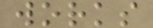works
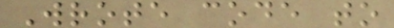Wrote code to
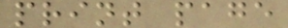print page
